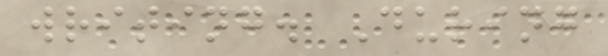writing. During
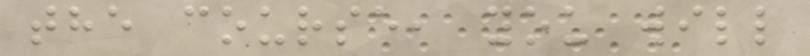the course, you will
